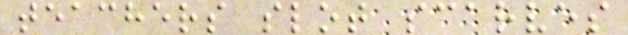teachers slot scarves
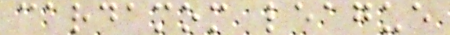cardamom league
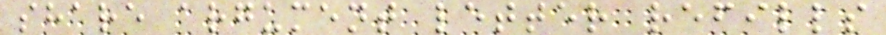share argument letter refills
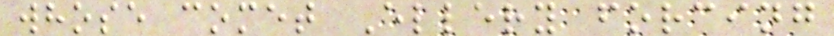whose comet Ellery forcing
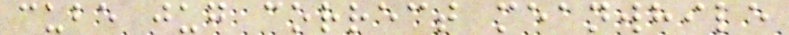cube jug correct meanwhile
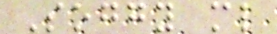Soggy ml
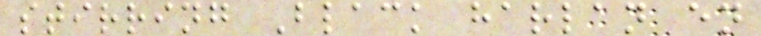stirring Black harlan en
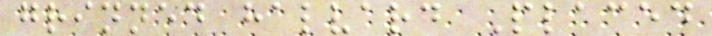grinned halvard Placed
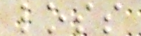loss
